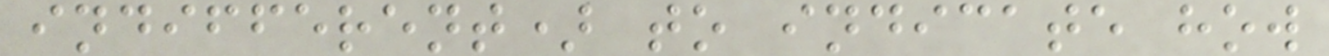indifferent) to indicate how
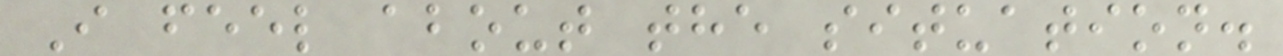I feel about the situation.
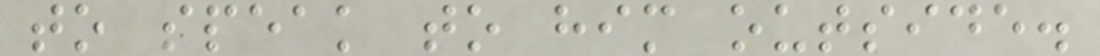to speak to him outside.
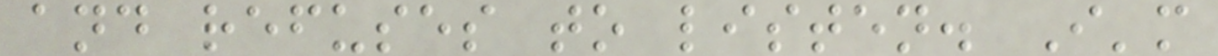and refuses to listen. I'm
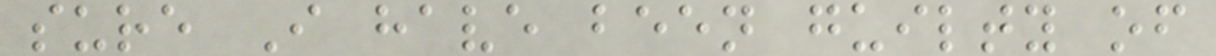sure I have been guilty of
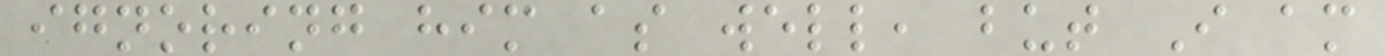ignoring him as well, but I am
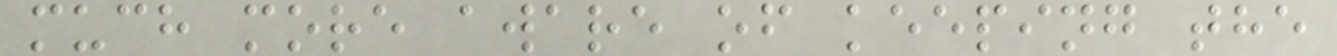much more aware of keeping the
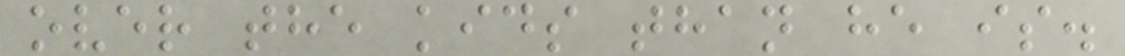over the kids than he is.
